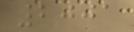2001
